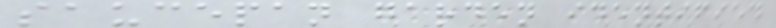saucepan garden identified
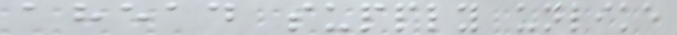ahead supply unlike
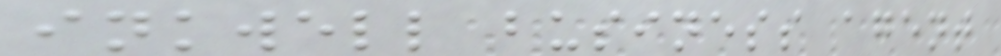inkwell business agent
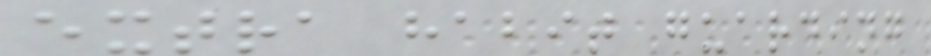extra habit guarding
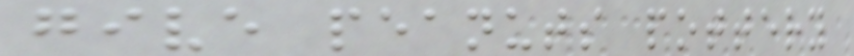give peanuts pottery
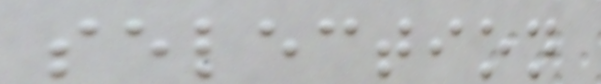selection
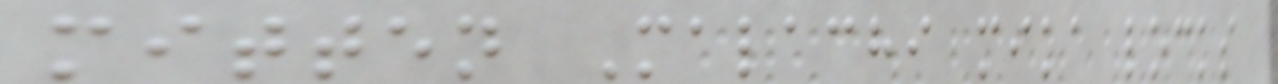mitten Malachi mika locks
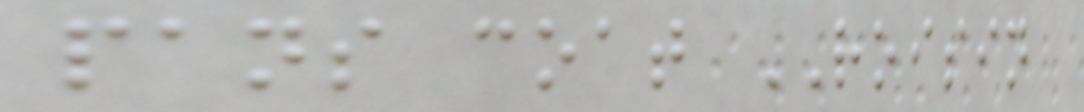pans coat ROISIN
